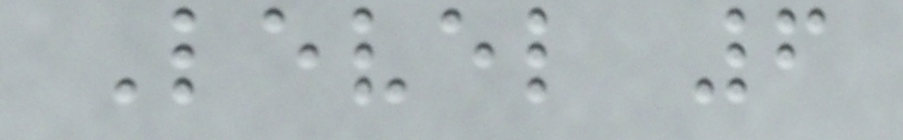Level 6
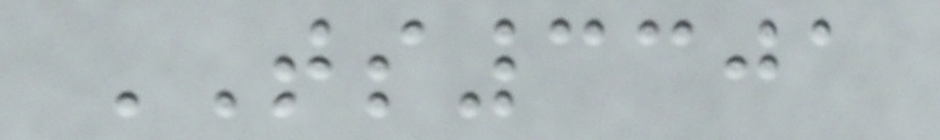TS3301
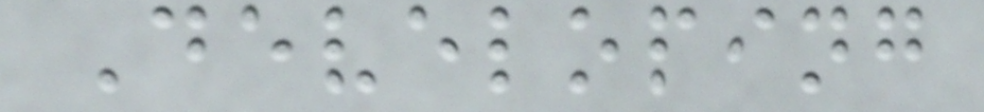Developing
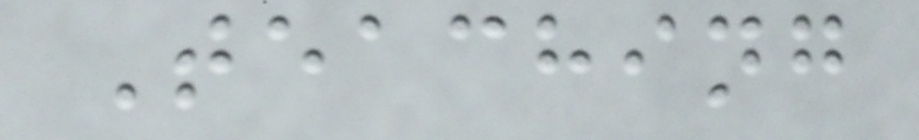Teaching
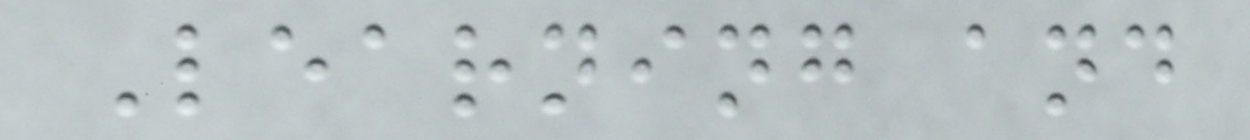Learning and
